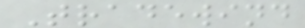Tradewind
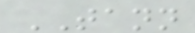TANN
